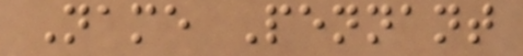Name Pennant
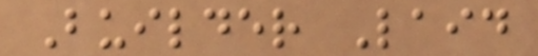Builder Laid
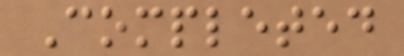Completed
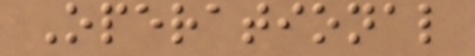Operational
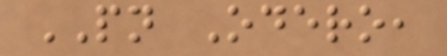PN Odero,
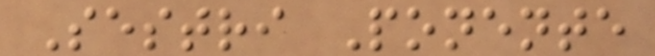Sestri Ponente
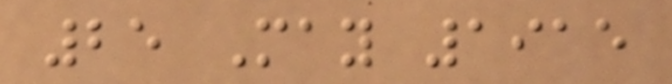25 May 1915
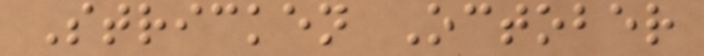Stricken October
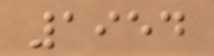1954
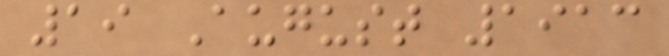19 August 1913
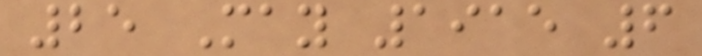25 May 1915 6
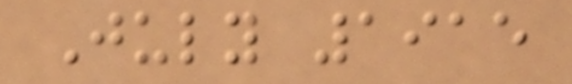July 1915
